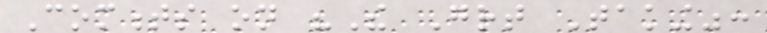Comments on "The Great Taking":
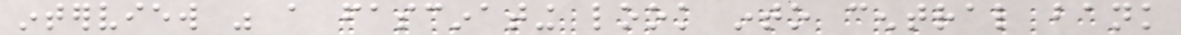interview was a fascinating look into central bank
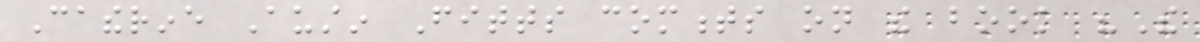Catherine Austin Fitts comments on the book "The
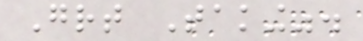Great Taking".
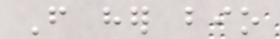From her bio
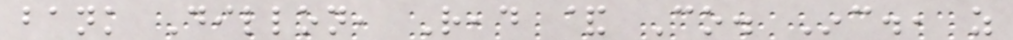bank Dillon, Read & Co. Inc., as
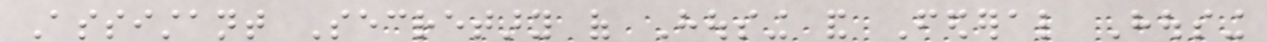Assistant Secretary of Housing and Federal Housing
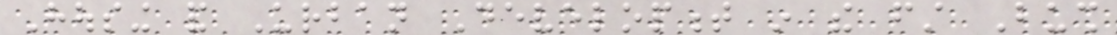Housing and Urban Development in the first Bush
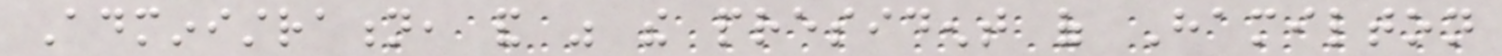Administration, and was the president of Hamilton
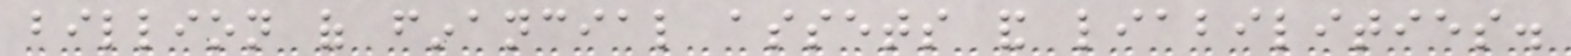billion of financial assets and liabilities.
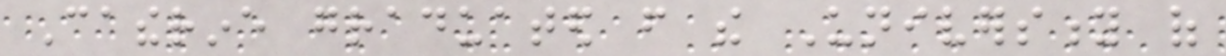Catherine graduated from the University of
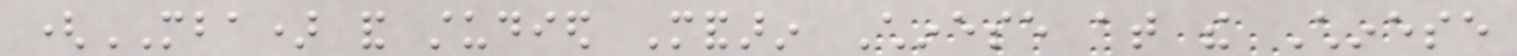(MBA) and studied Mandarin Chinese at the Chinese
